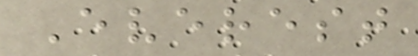Everest
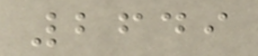2649
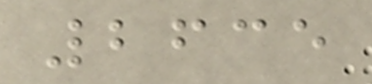2635
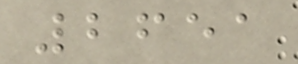2651
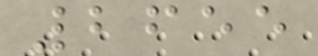2655
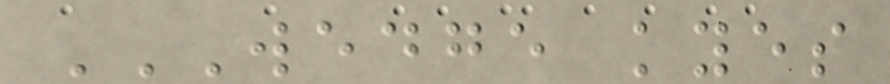WEDGE KYES
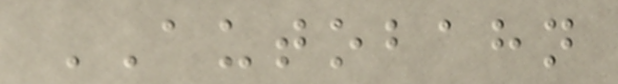AUTOBAHN
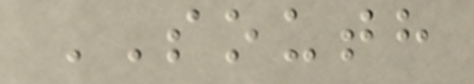SOUTH
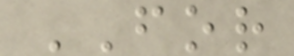FOR
